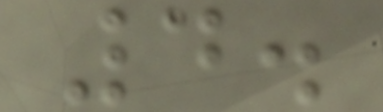4.
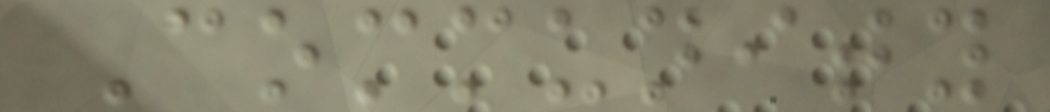Community
